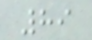89
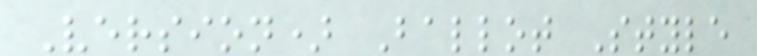Version) Ballot Style
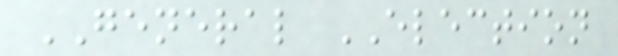GENERAL ELECTION
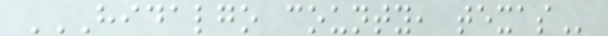HIDALGO COUNTY, TEXAS
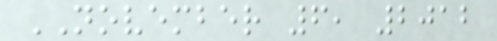NOVEMBER 6, 2012
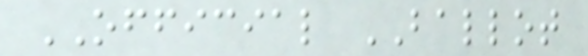OFFICIAL BALLOT
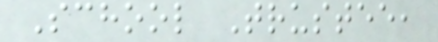School Trustee,
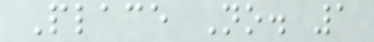Place No. 1
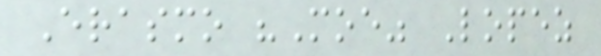Erasmo "Moe" Lopez
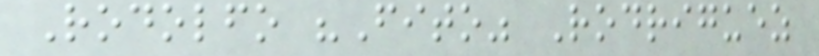Rodolfo "Fito" Rodriguez
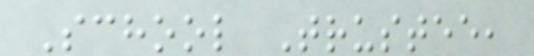School Trustee,
